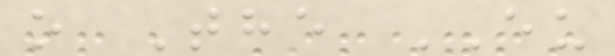o The EU
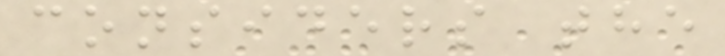considers the
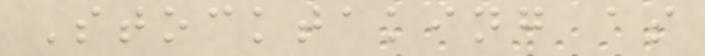Stocktaking as
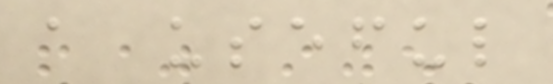a useful
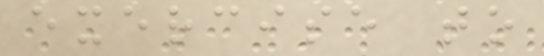exercise to
